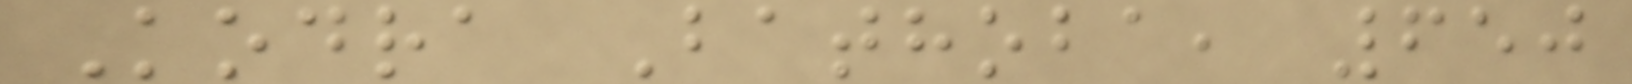Kodra Bathoba, 650
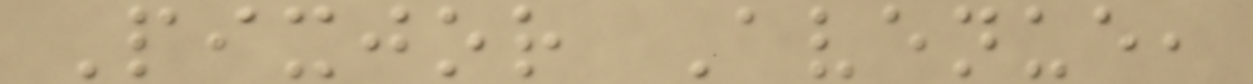Pixjor Avenue,
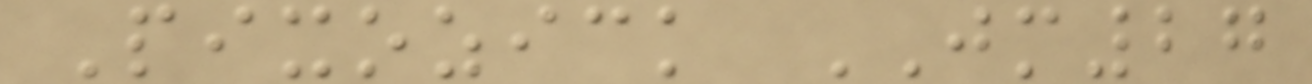Pixozick JM27
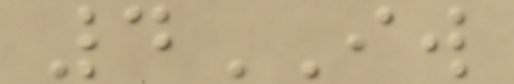4IW
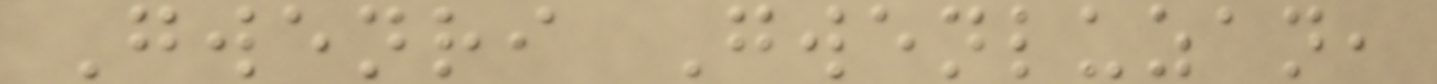Gwenri Gwenluzan,
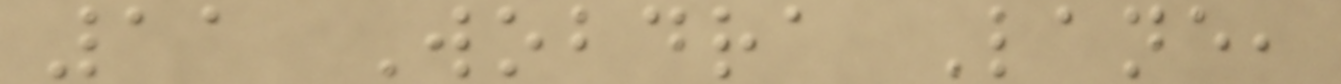11 Wobdra Lane,
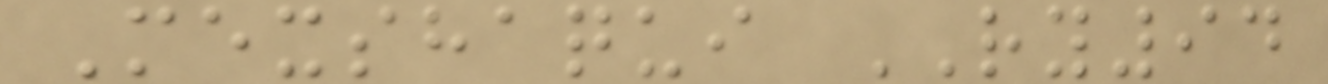Mexshaqui RY94
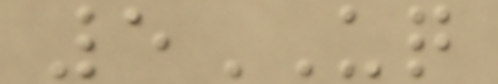5UQ
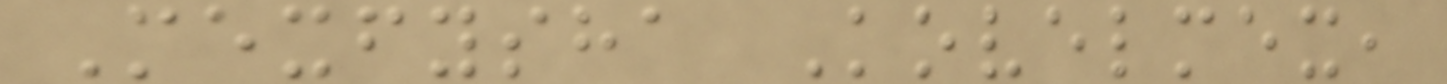Mexfysha Kovelmex,
